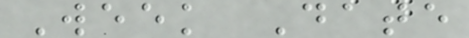Week Date
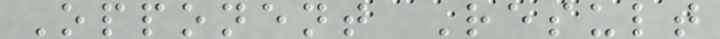Opponent Result
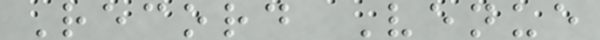Record Venue
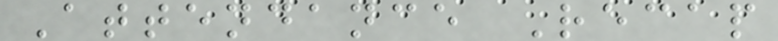Attendance Recap
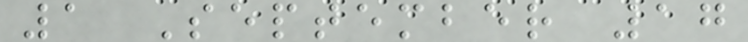1 September 17
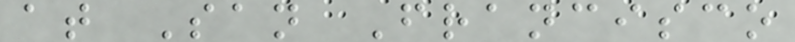at San Francisco
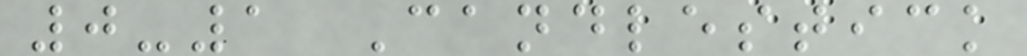0-1 Candlestick
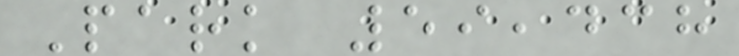Park 59,438
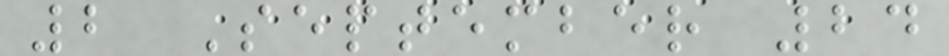2 September 24
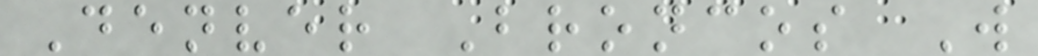Denver Broncos W
